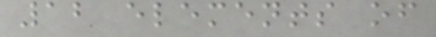12 elements of
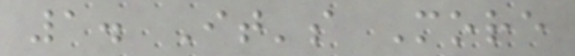1. It's More
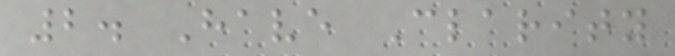2. Have Clarity
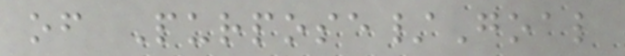of Purpose/Goal
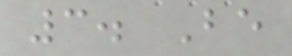3. Be
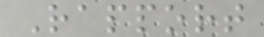Rapport
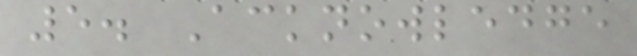5. Acknowledge
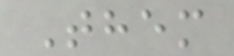Them
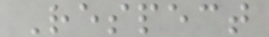Respect
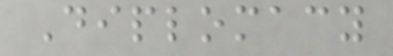Diplomacy
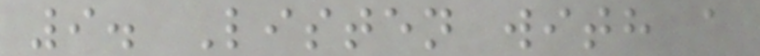9. Listen with a
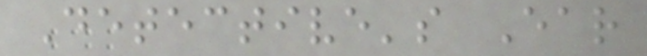Detective's Ear
